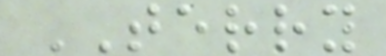TERRY
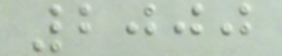2000
